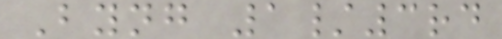Byng 1/3rd
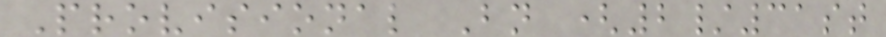Provisional Bn (2/31st
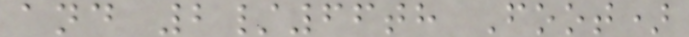and 2/66th Foot)
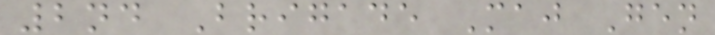2nd Brigade Maj Gen
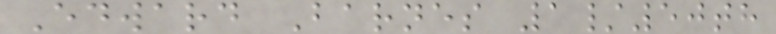Edward Barnes 1/50th
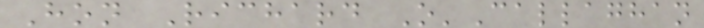Hon Richard O'Callaghan
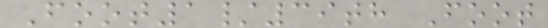Foot1/39th Foot
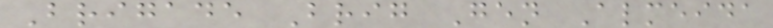Brigade Brig Gen Almeida
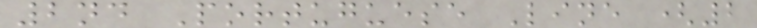2nd Portuguese Line (2
